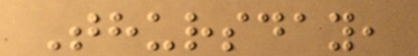Thursday,
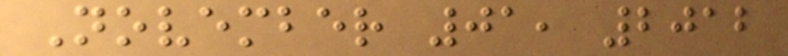November 01, 2012
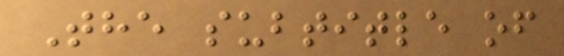The subtitle of
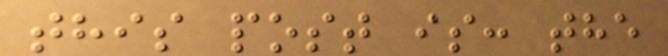this post is: the
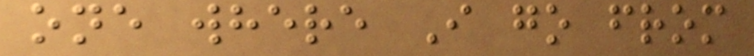one where I go from
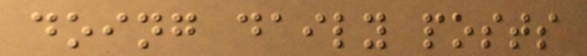doing daily posts
